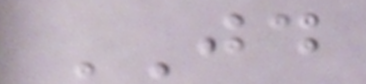JD
